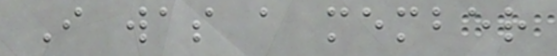I was a member
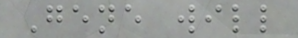Gene will
